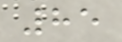85
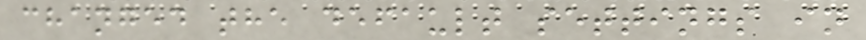changed the default settings in
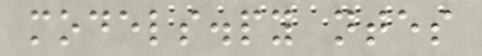models.py ntes
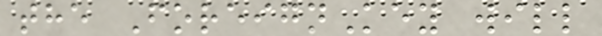the ForeignKey will
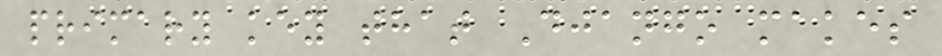primary key that Django makes
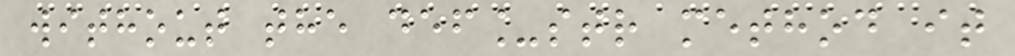without the def_str method it
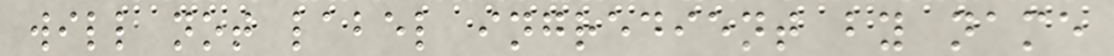will not label ingredient by name
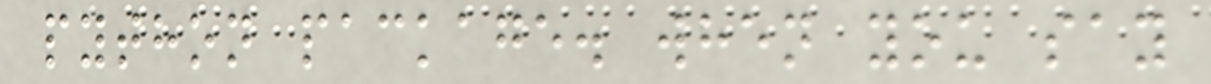python package. when you say
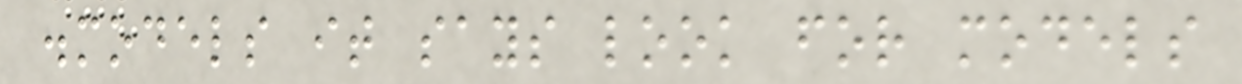.models it says look for models
